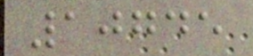10745
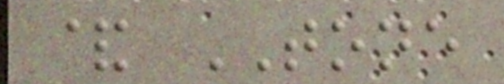& TONE
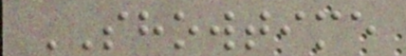SHOWTIME
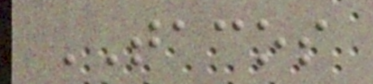TACOS
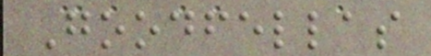Goodfellas
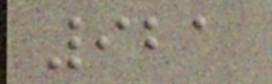921
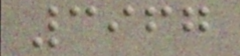3967
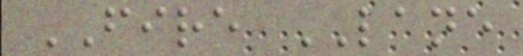FIRE LANE
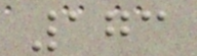173
